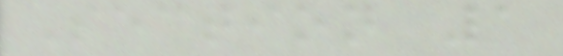Section 1
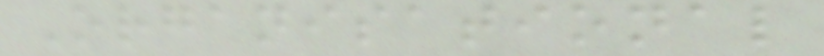Organisational
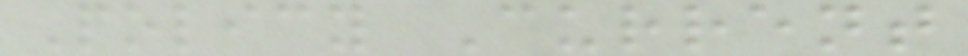Policy Current
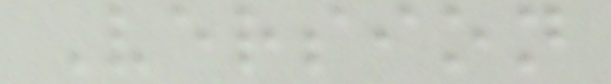Version
